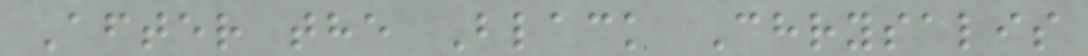After the Black Chrysalis
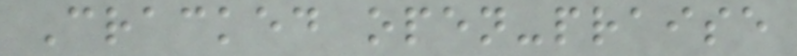Cracked open-praise
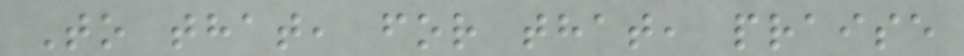To that, for that, praise
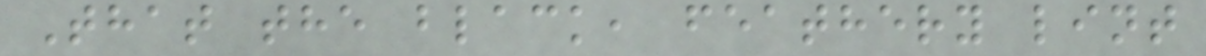That the black, feathery lint
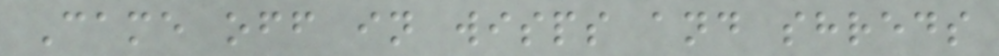Came off in wisps and shreds
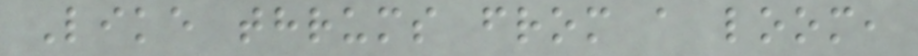Like thrums from a loom,
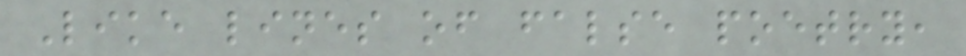Like lines of false poetry,
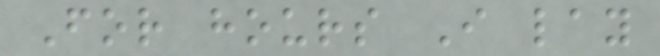For hours I lay
